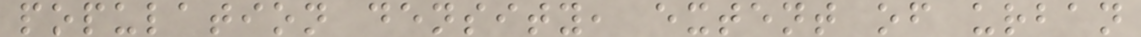population density, extent of urban
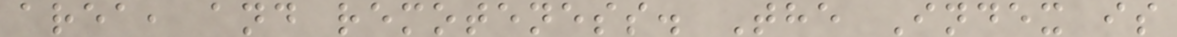area, and remoteness. The Index is
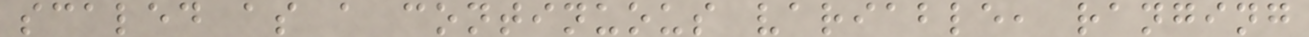scaled as a continuous variable, ranging
